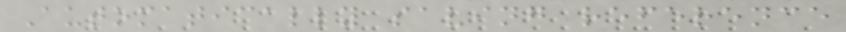Automatically saving reference
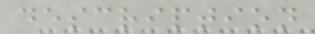description
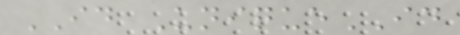ID UniqueID
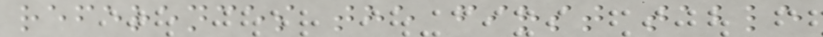references the first table
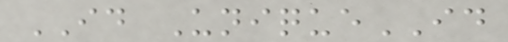ID UniqueID
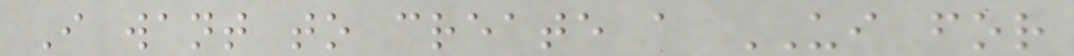I want to create a UI for
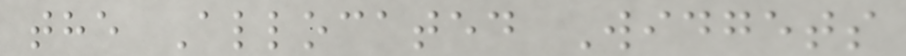the Allocated Widgets
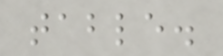table.
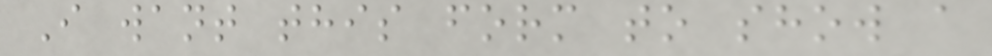I want this form to show a
